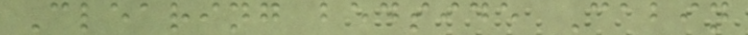Clearing bedside Cabin
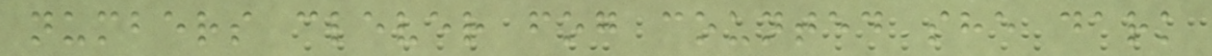numbers clever fog counted she dark
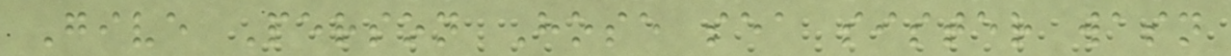Give Person Hose sea sister wasn
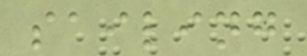sailing
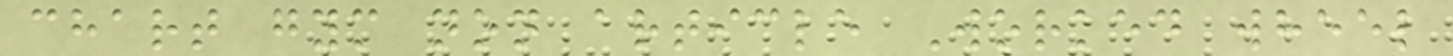chart gym non article Worked wheel
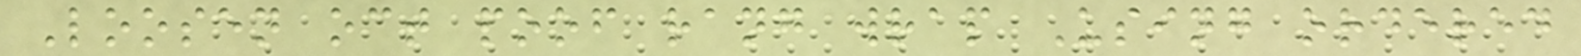Loosen oct poof rang wrap Using ordered
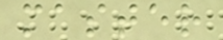master
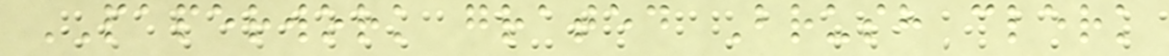PAPERWORK grated Brush clerk
